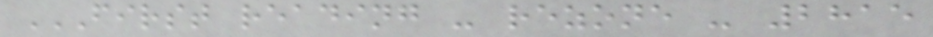FIRST READING - REZONE - 2815
